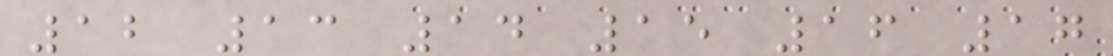12 13 14 15 16 17
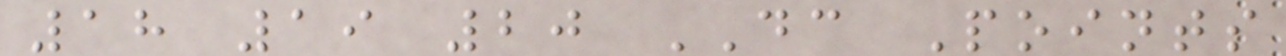18 19 20 DC Points
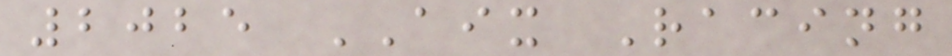2025 AIX Racing
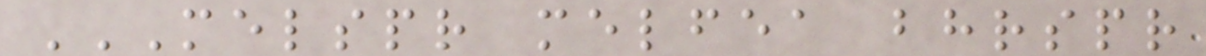MELSPR MELFEA BHRSPR
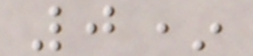0*
